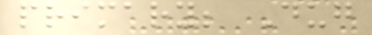primary; Dug
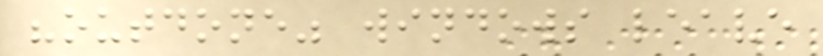"outdone" windows leave
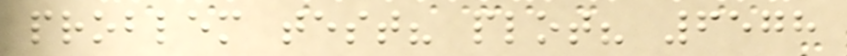problem test? plot? 6578
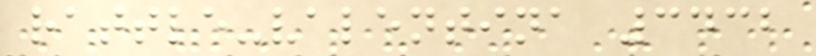rattle-valentina 3432
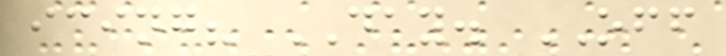icing? DAY. OFF
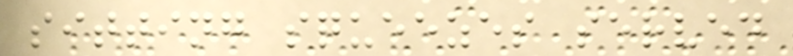sitting squeezes served
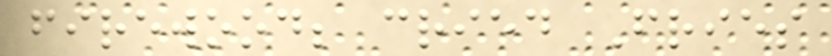firewood; cried Fries
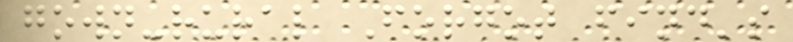gown-rural Forgot find's
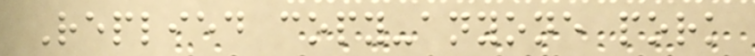Replied copy-anyone pork
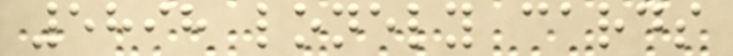5898 lonely cards
